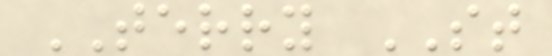TERRY ST
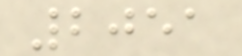2051
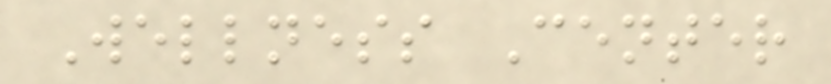Wellness Center
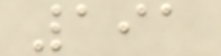191
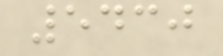5430
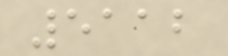5112
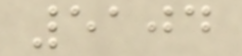5104
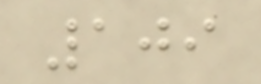109
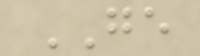GE
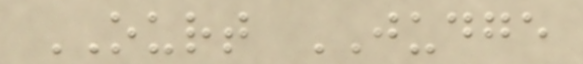OURT JUDGE
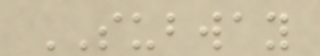SUBWAY
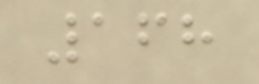168
